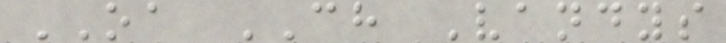OA CH Vandys
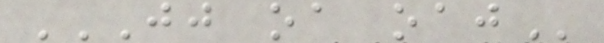JJ OA OAJ
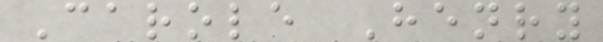Carole Henry
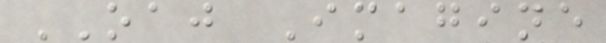OAJ Imagine
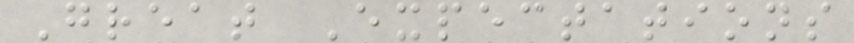Great Expectations
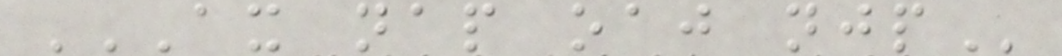AX NAP OAJ NJP
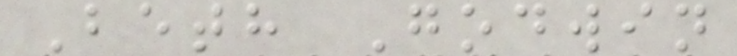Beth Godwin
